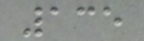135
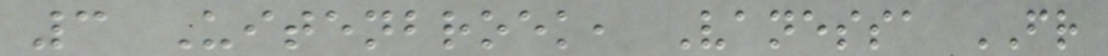3 Uitenbroek, Vanessa FR
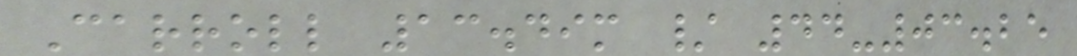Carroll 13.49m / 44-03.25
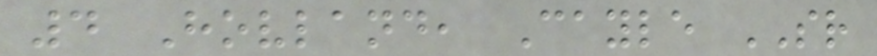4 Hovland, Cayle SR
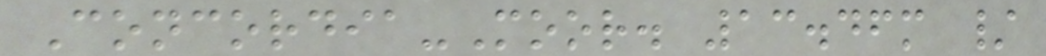Concordia-Moor. 13.46m /
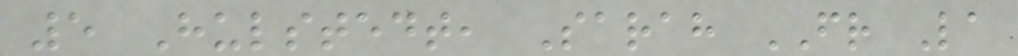5 Hulstedt, Sarah FR La
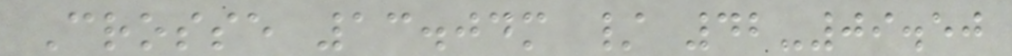Crosse 13.04m / 42-09.50
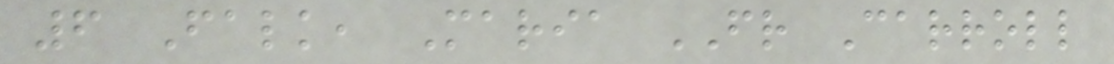6 Falk, Maria FR Carroll
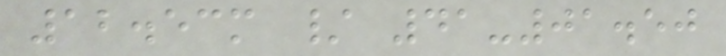12.53m / 41-01.50
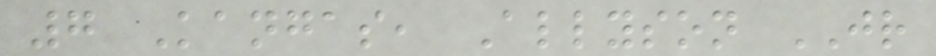7 Kangas, Allyson JR
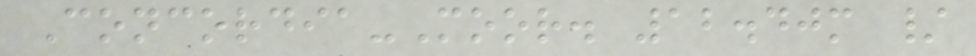Concordia-Moor. 12.40m /
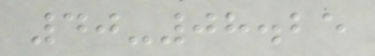40-08.25
